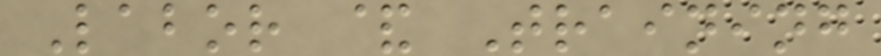Labor & Training
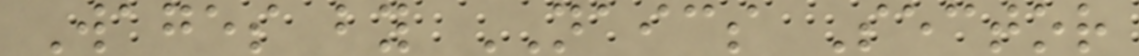Wages by NAICS Sector
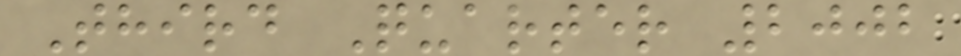Third Quarter 2002
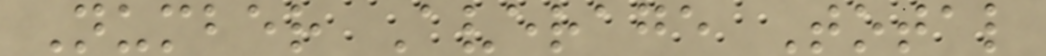Number Average Total
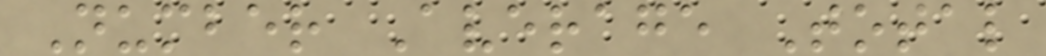Number Average Total
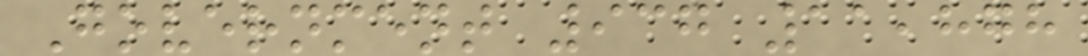Government 937 11,878
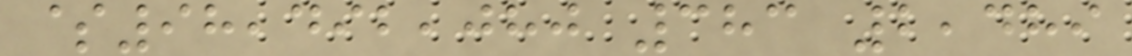$98,492,080 383 2,489
